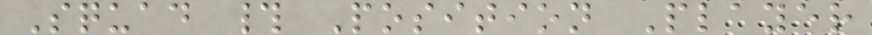Squad # Position Player
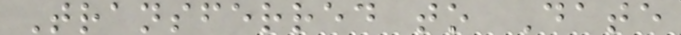Transferred to Date
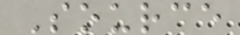Source
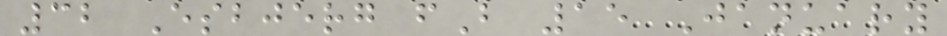32 Esbjerg fB 15 January
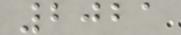2021
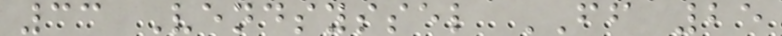33 Vendsyssel FF 25
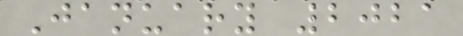January 2021
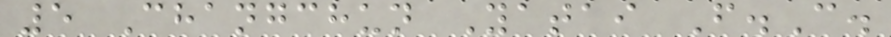5 Changchun Yatai F.C.
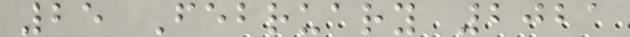25 February 2021
